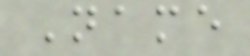Name
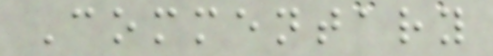Commentary
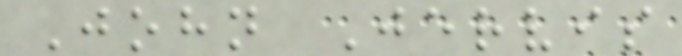John Jervis
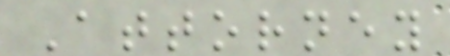Attorney
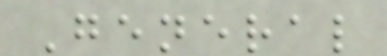General
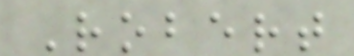Robert
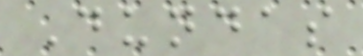Dundas
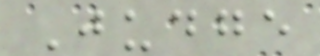Judge
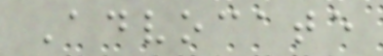Advocate
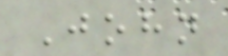John
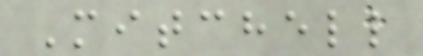Mitchell
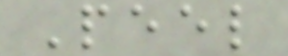Peel
